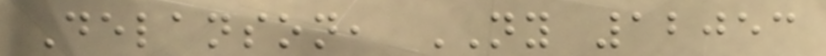Delanson, NY 12053
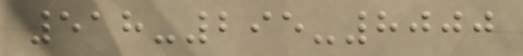518-295-8000
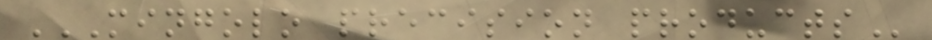MINGOLO PRECISION PRODUCTS
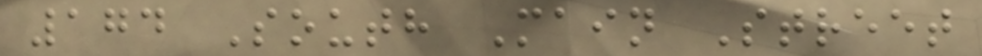174 South Main Street
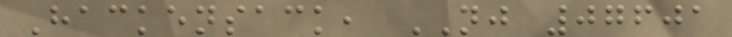Hackensack, NJ 07601
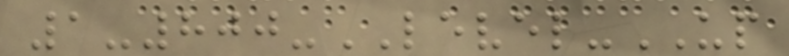1-800-LEVEL-UP
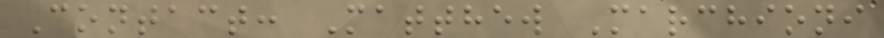Contact: Matthew Marchioni
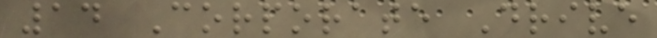14 Corporate Drive
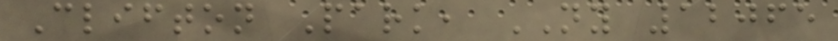Clifton Park, NY 12065
